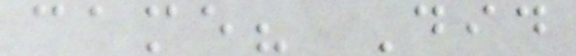came? Did
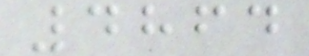4864
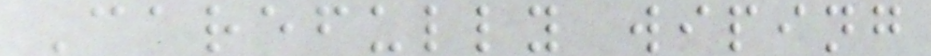Carefully wiping
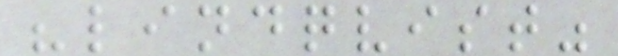"lindqvist"
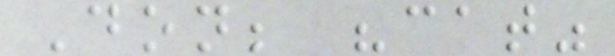Don; "cat"
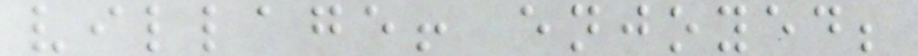village! enjoyed;
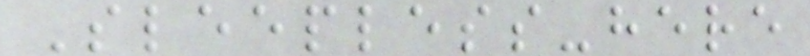Sleepless-here
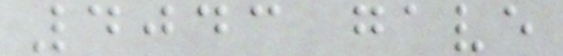4043 gave
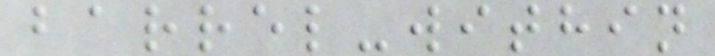barrel-within
